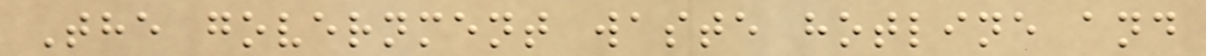The government waste hotline and
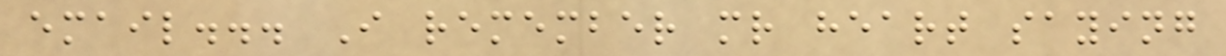email... I remember mr heart saying
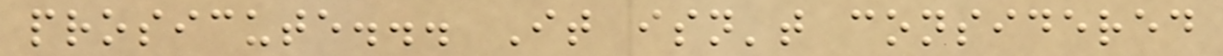prosicute... It isn't considered
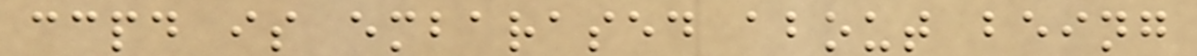ccpd is embarased about being
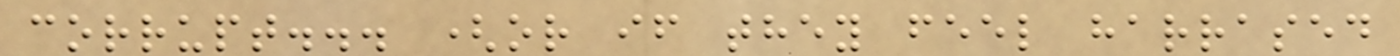corrupt... (or if they feel harrased
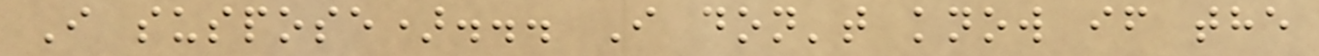I suspose)... I don't know if the
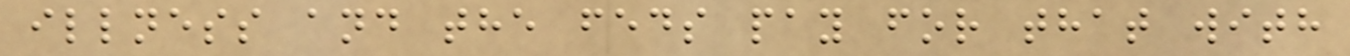illness and the feds pay for that with
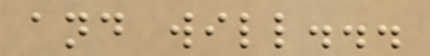and will...
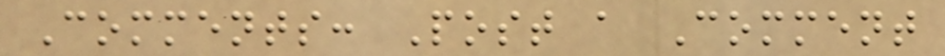Comments: Post a Comment
